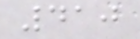410
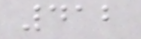412
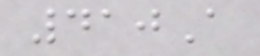410A
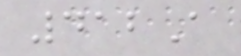412A
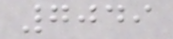7049
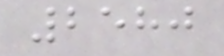2580
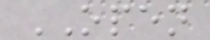OPEN
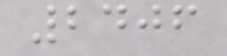2406
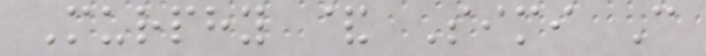Murphy & Simi C
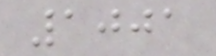1001
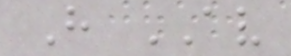H AV
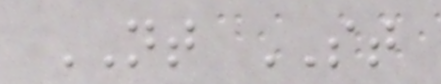NT ST
